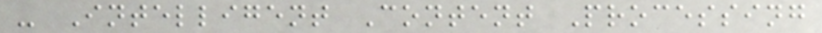- Intelligent Content Processing
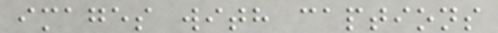images with captions
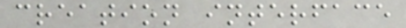creation interface
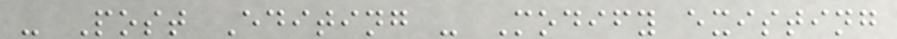- Post Editing - Modify existing
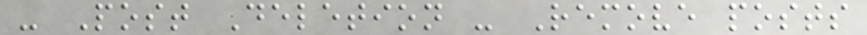- Post Deletion - Remove posts
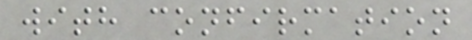with confirmation
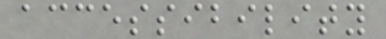accessibility
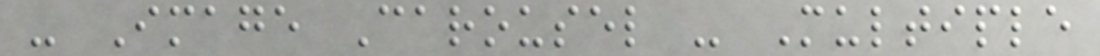- Image Carousel - Multiple
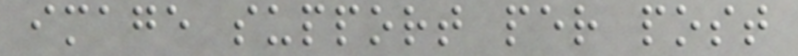image support per post
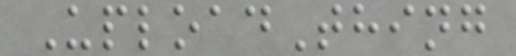UploadThing
